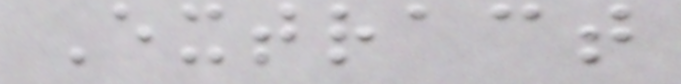Extract
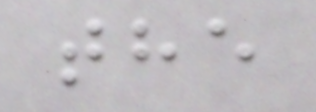the
